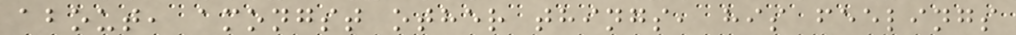about, amongst other things, his feelings
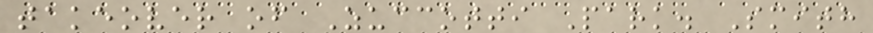takeover of Zuccotti Park. Smith
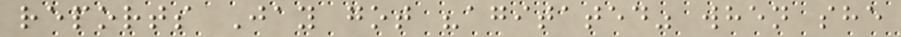reports Jay got "agitated" when she
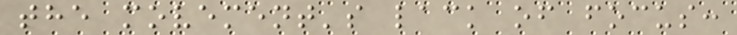the movement's lack of focus:
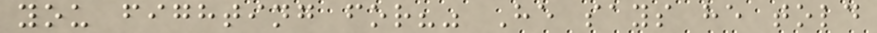you fighting for?" He says he told
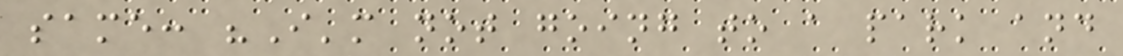same: "I'm not going to a park and
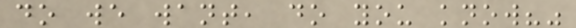do we want, do you know?"
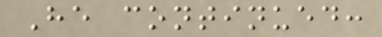He continued:
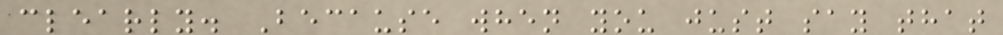clearly. Because when you just say that
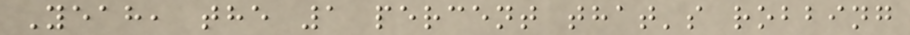Yeah, the 1 percent that's robbing
